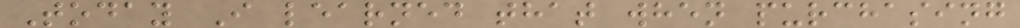Today I learned that when purchasing
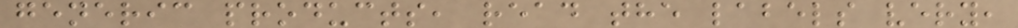generic products, read the labels very,
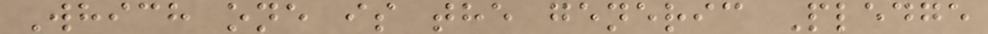Which one is the generic Pledge
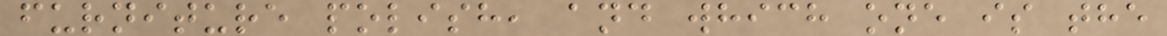furniture polish, and which one is the
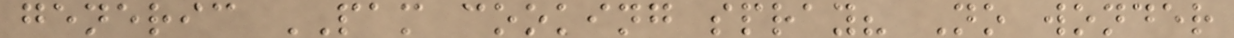generic PAM cooking spray? No wonder
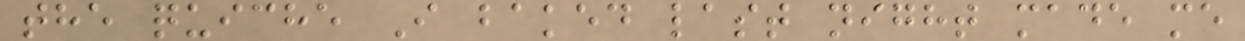the quiche I baked last night made me
